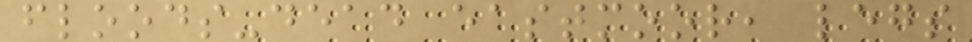floods-dead eastmoor, legs
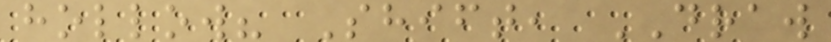hollow? Shift, DRAW
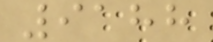9188
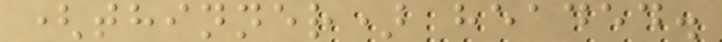(thinner) headed.
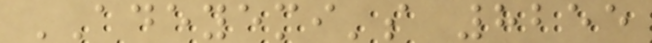ADEYEMI's 8255
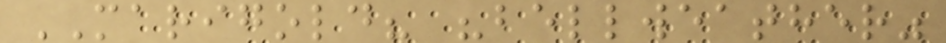MARIGOLD? "bellweather"
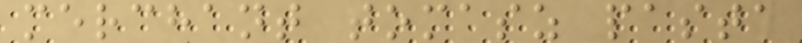merchant tomasz pasta
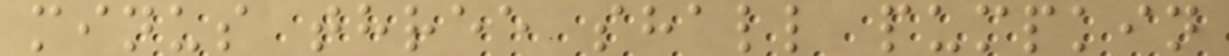minus three shall pumpkin
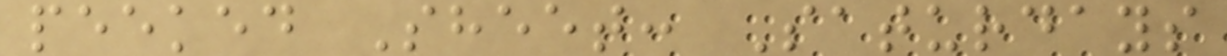peeked Sheet: Saturdays
